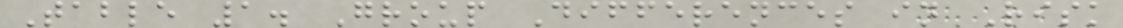Table 1. Group Differences in Risk
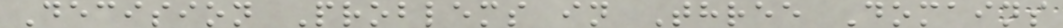Decision Problems in Three Domains
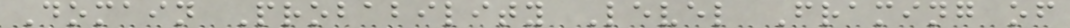Domain Probability Level Framing of
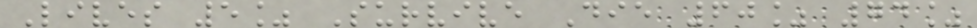Lives 5% Survive Die 60% 74%
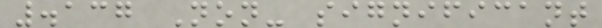.137 Non- significant
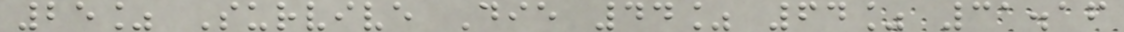25% Survive Die 44% 64% 31.16
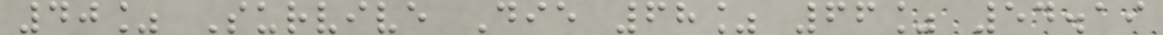40% Survive Die 68% 66% 54.19
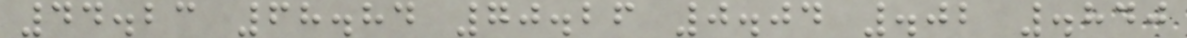44.23 68.84 70.26 0.04 .02 .840
